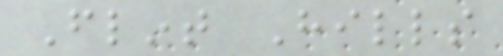Flint Hills
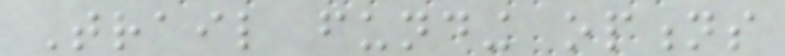Trail funding options
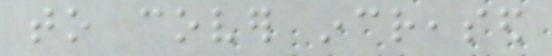to cover increased
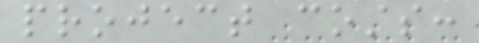project costs:
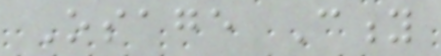Osage City
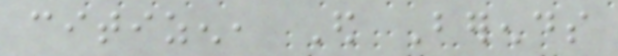citizen, Ed Berends
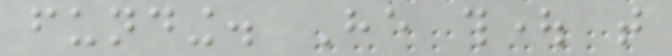funding. He thought that
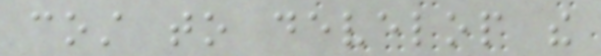cost to develop the
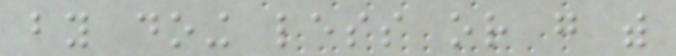by doing less or go with
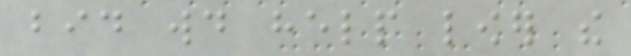bid would help lower the
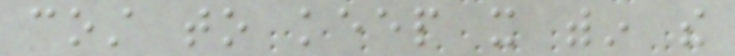cost to keep it within the
